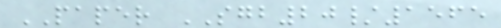PAPER SGB20/1565
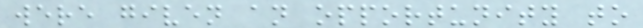were given an opportunity to
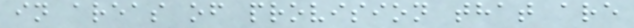in areas of provision that are
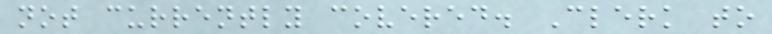not currently covered. Clerk to
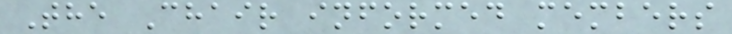The Chair informed members
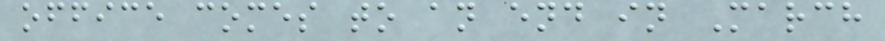office comes to an end in March
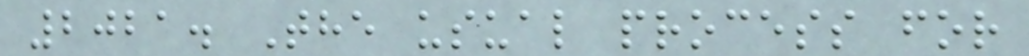2021. The usual process for
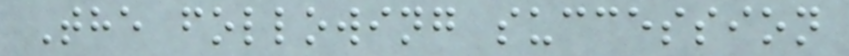The following succession
